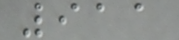911
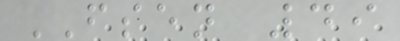FSEN 49
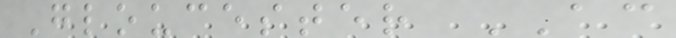Gloucester AC
